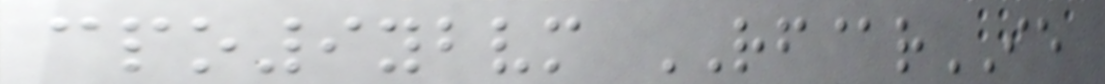cpo9ybvm RF@rIE
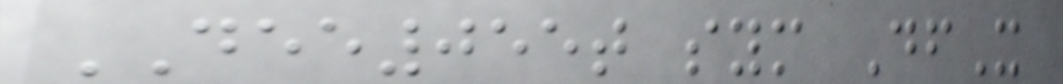DEE055t sym DfX
